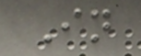In
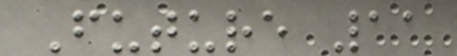Future 11
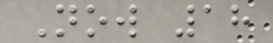Now 18
